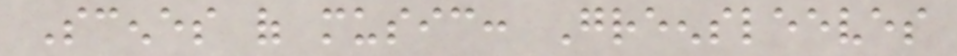Scenes of music: Greensleeves
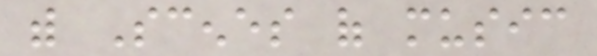with Scenes of music
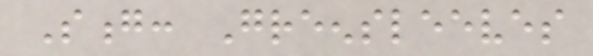Song: Greensleeves
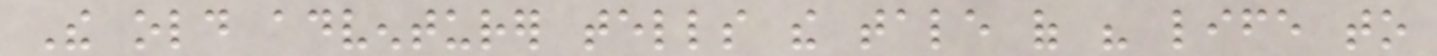The old adventurer tells the tale of his life to
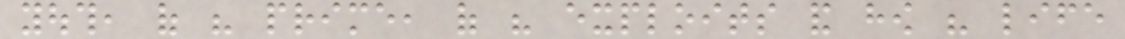youth, of his prime, of his exploits and how his life
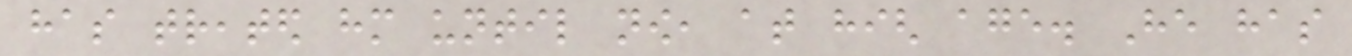has treated him until now, at high age. He has
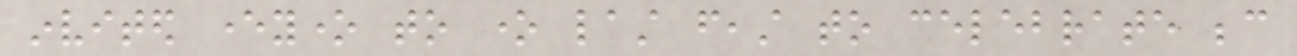invited everyone to one last feast to celebrate because
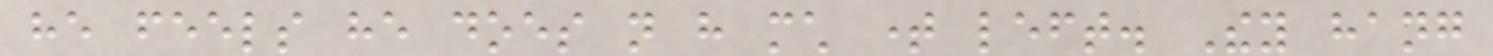he feels he does not have much time left. They hang
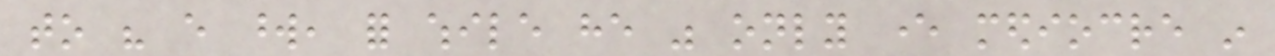to his every word, for while he was only ever mediocre in
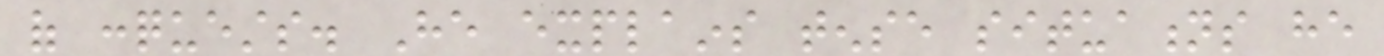of conquests. He explains tense situations he
